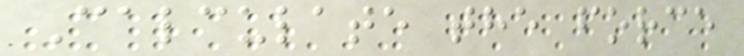Calculate the force
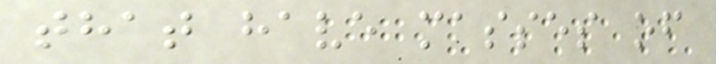that have masses of
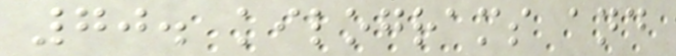70. kilograms and
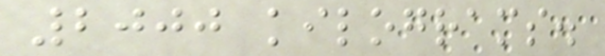2000 kilograms.
